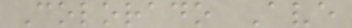Colorado Ave
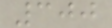300
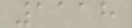1118
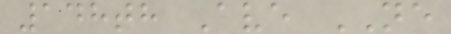148th Ave NE
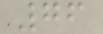76
